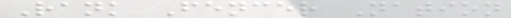Rank Fencer Nation
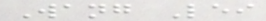Wang Lei
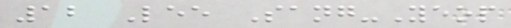12 Lee Sang-Yeop
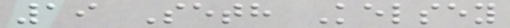19 Seth Kelsey
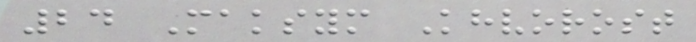24 Maksym Khvorost
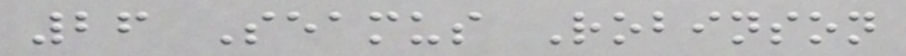26 Seamus Robinson
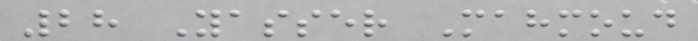28 Yasser Mahmoud
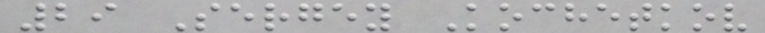29 Sergey Kochetkov
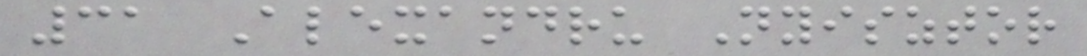31 Alexandru Nyisztor
